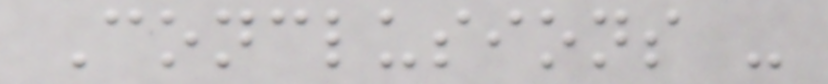Conclusions -
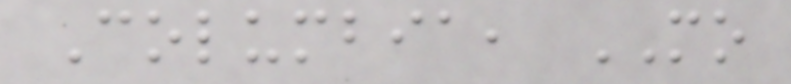Columbia, MO
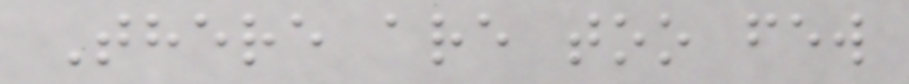There are too few
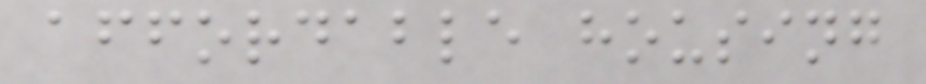affordable housing
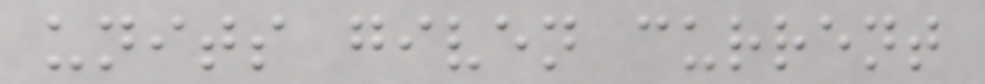units given current
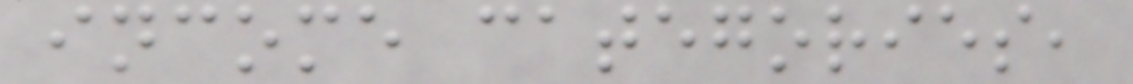income categories,
